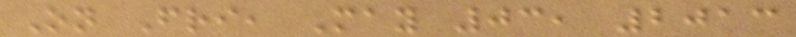On Fri, May 03, 2013
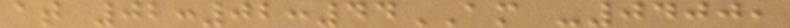at 02:02:44AM -0400,
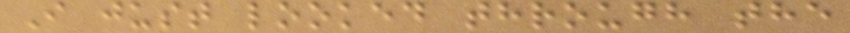I just looked through the
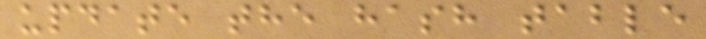update the hash table
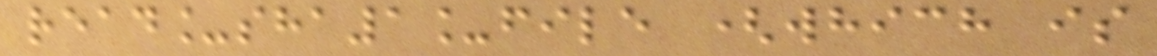read_sha1_file (which is
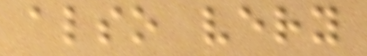also very
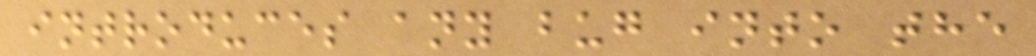introduces any bug into the
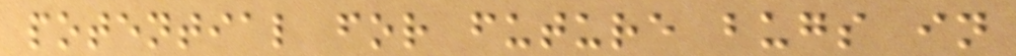potential for future bugs in
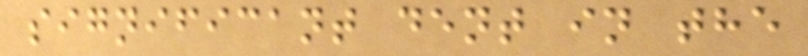significant dent in the
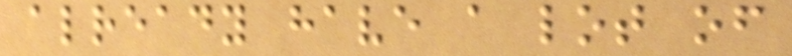already have a lot of
